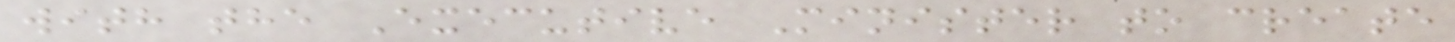with the Executive Minister to create
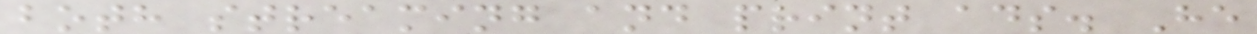both streaming and print ads. He
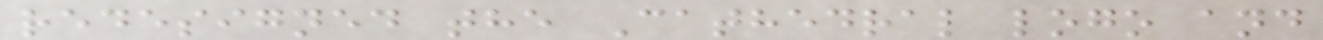redesigned the Cathedral logo and
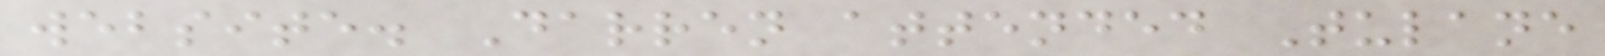website. Darren attended Tulane
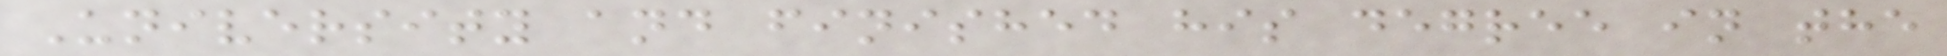University and finished his degree in the
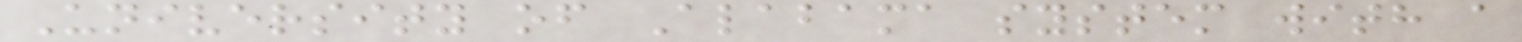University of Alabama system with a
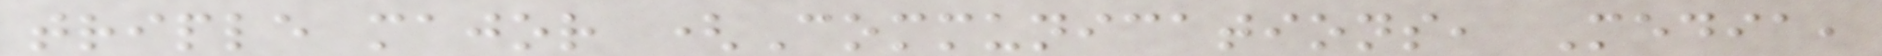triple major (Communications, Media,
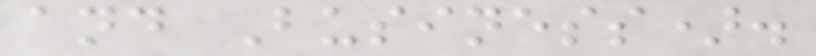and Business).
